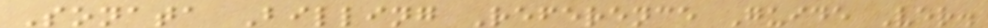Sonata Billing Reference Guide Ver.
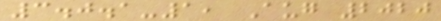3.0.1-1, Aug 2020
